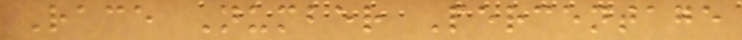Race Number Percentage
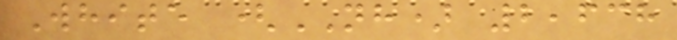White (NH) 2,638
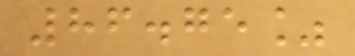86.75%
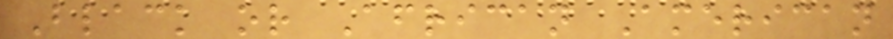Black or African American
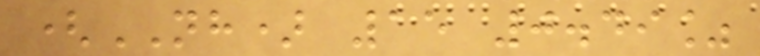(NH) 15 0.49%
